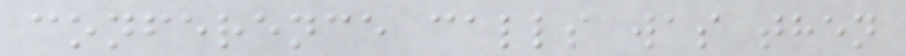conference calls was then
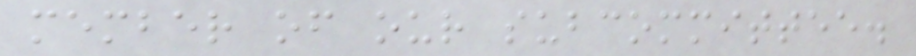member of our subcommittee.
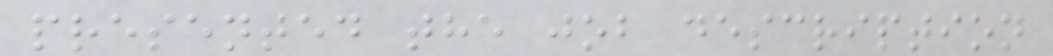presented the job description
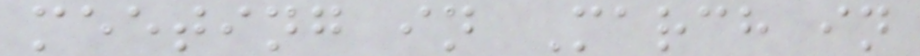meeting in March in
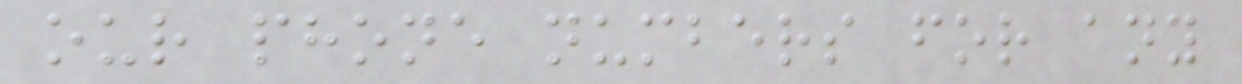our phone numbers for any
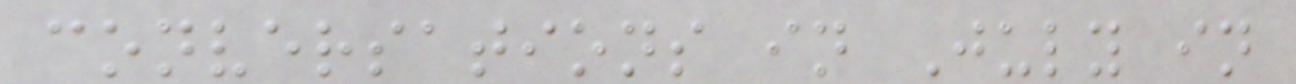conversations in July in
